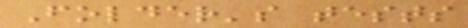Folder's tests
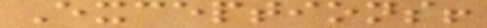Exceptions!
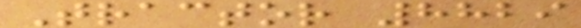Tractor 8829
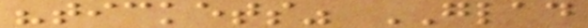"tickets" GLAD
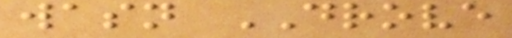wasn DROVE
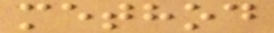method
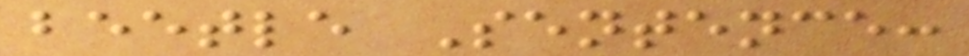beetle Sentence:
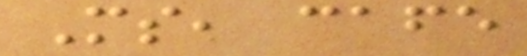Ms, cafe
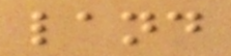land
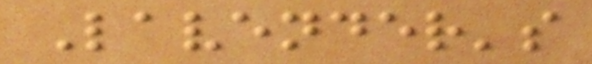Lavender's
